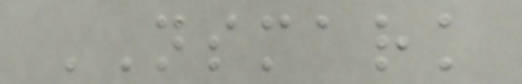NSMARK
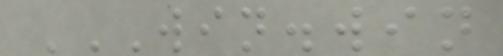WIN.WIN
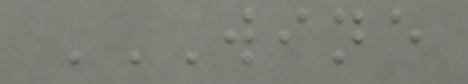WINE
